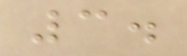3.
